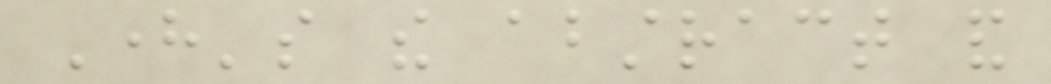Here's the abstract and
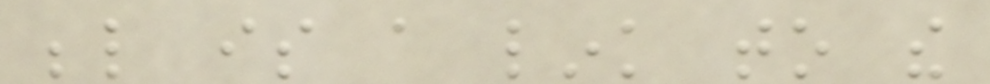below is a link to the
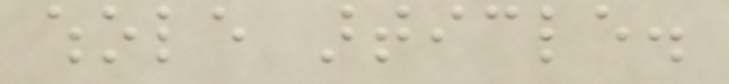whole article.
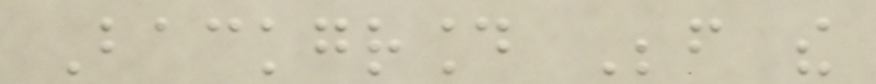Background Before the
